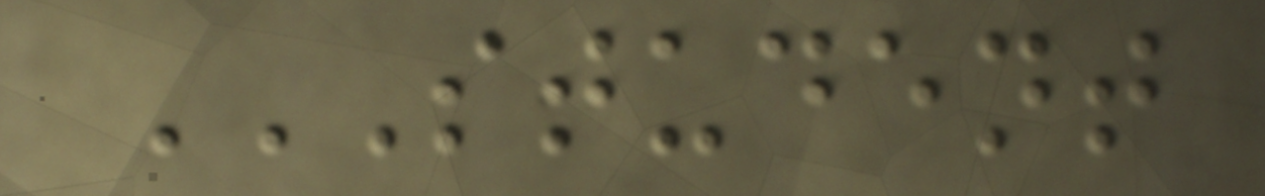STUDENT
